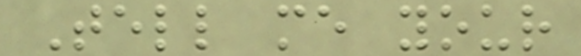Tell me your
